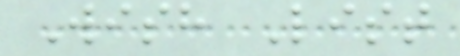Wish List
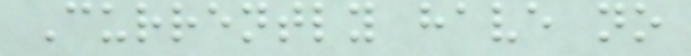Currently have no
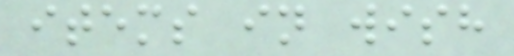items in wish
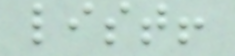list!
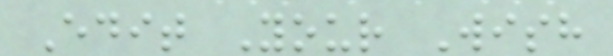Edit Your Wish
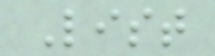List
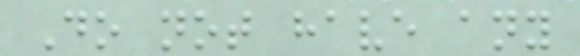Do not have any
